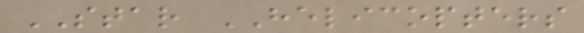STAR HELICOPTERS
